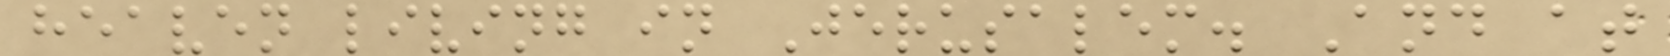heaven living in Jerusalem. And at
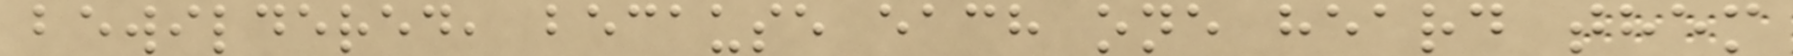bewildered, because each one heard them
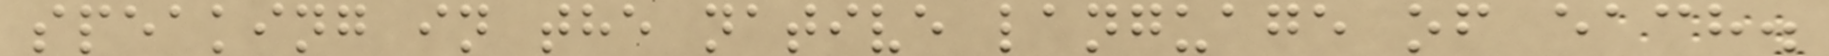speaking in the native language of each.
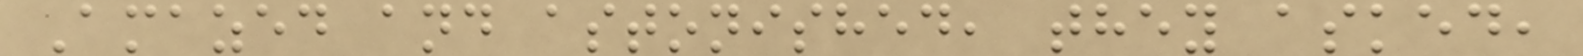Amazed and astonished, they asked,
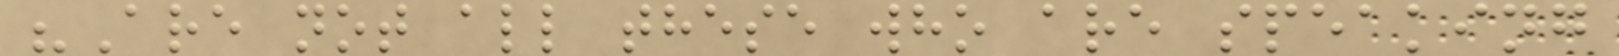"Are not all these who are speaking
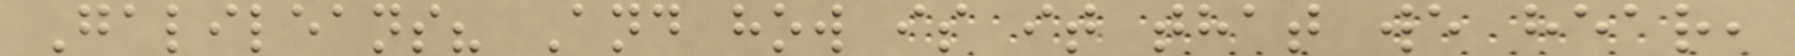Galileans? And how is it that we hear,
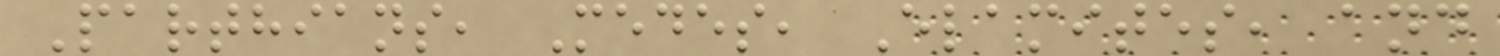Parthians, Medes, Elamites, and
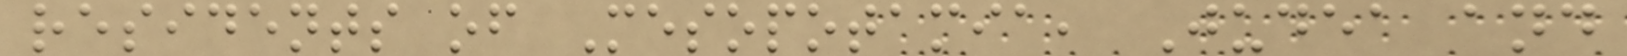residents of Mesopotamia, Judea and
